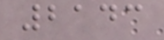2143
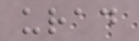urad
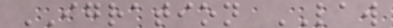IGRATION LAW
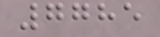7785
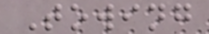Towing
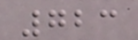723
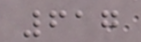617
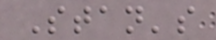Stan's
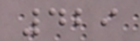429
